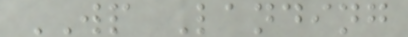WP Landing
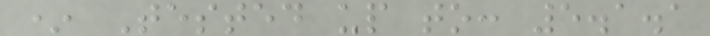* Tested up to: 5.1.1
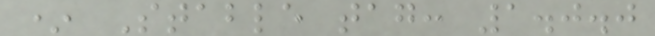* Stable tag: 1.0.0
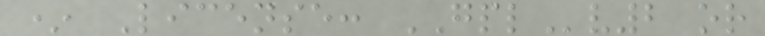* License: GPLv2 or
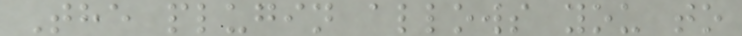The plugin allows you to
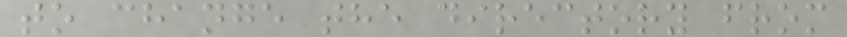to change the directory from
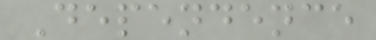Dependence
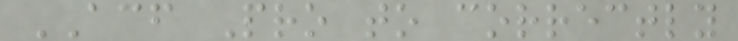ACF Pro to correctly
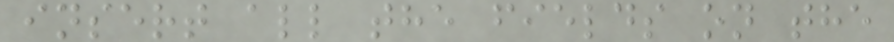insert all the fields on the
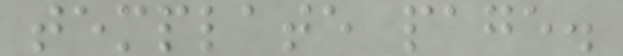template page.
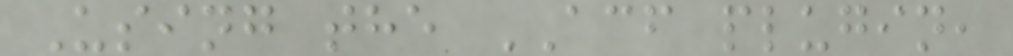Using the ACF plugin,
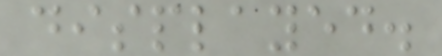displayed.
